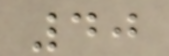40
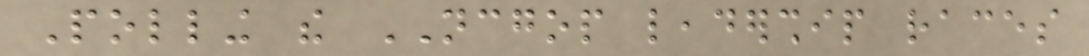Polling the NCGOP leadership races
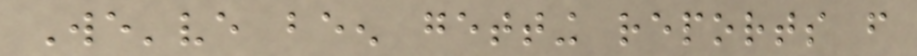We've been getting reports from
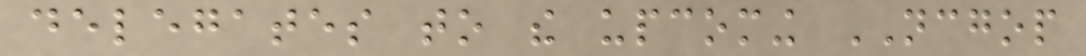delegates to the upcoming NCGOP
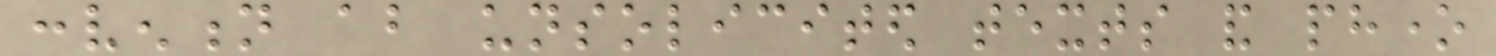convention about unsolicited texts and phone
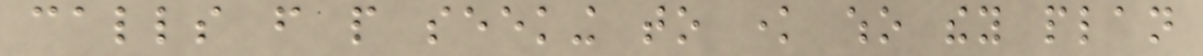calls from people seeking to know who they plan
